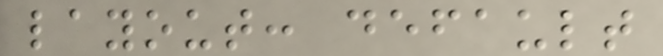layout: default
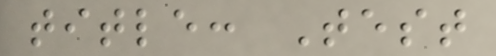title: Test
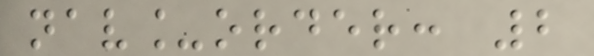nav_order: 2
